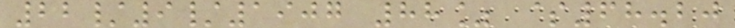22/9/1907 88% $68.20
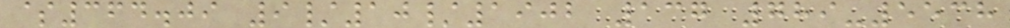$364.09 9/10/1902 137 789-5538
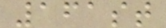161st
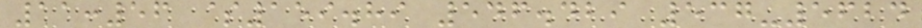11:56 $159.89 546.429 537-5624
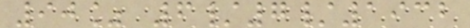90% 6/7/1932
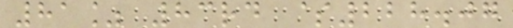81% 83rd $228.07
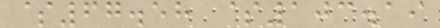$67.58 $103.19
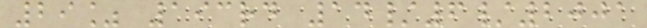29% 193rd 14/6/2001
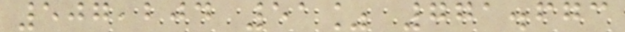507,204 51% 771.673
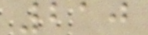210
